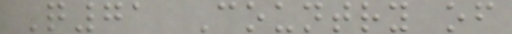Q71 Country of
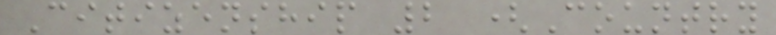Citizenship 2 (Country
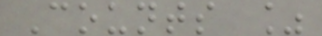Counts %
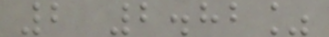2 2.82%
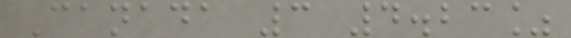Canada 3 4.23%
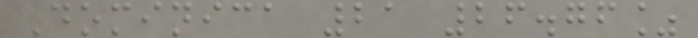Dominica 21 26.76%
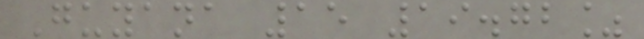Guyana 15 19.72%
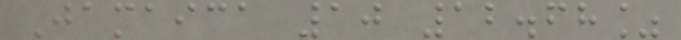Jamaica 10 12.68%
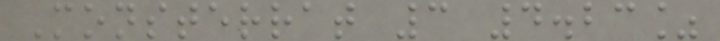Monsterrat 3 4.23%
